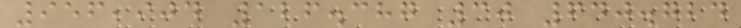956,904 126.387 30 640.724
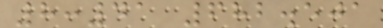8:41 682.501
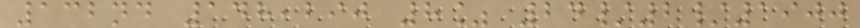132nd 148,290 8% 24/2/1900
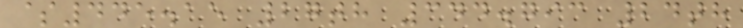$445.15 27th 344.793 24th
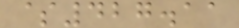$427.11
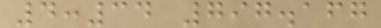4:34 797.167
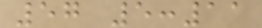57 5:11
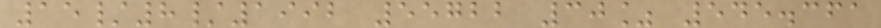15/8/1992 55722 30% 545.361
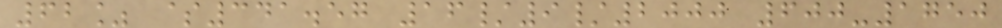62% $341.57 16/9/2000 600-1750
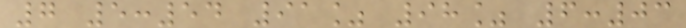7 5:54 91% 98% 6:03
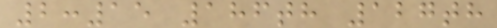2:15 186th 127th
